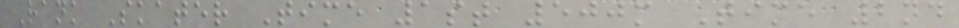Rank Skater Time 1st 500m Time 2nd
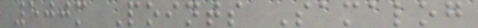500m Points Samalog
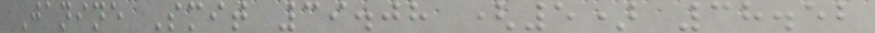Janine Smit 39.08 (5) 38.52
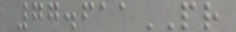77.611PR
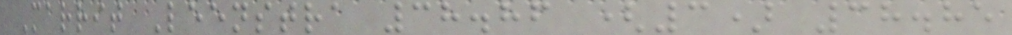Marrit Leenstra 38.86 (3) 38.85
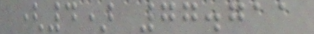(4) 77.711
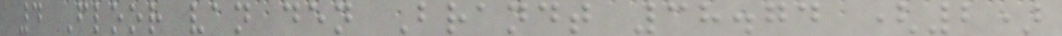4 Floor van den Brandt 38.74 (2)
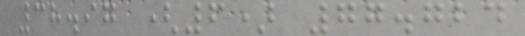38.97 (6) 77.724
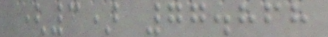(3) 77.868
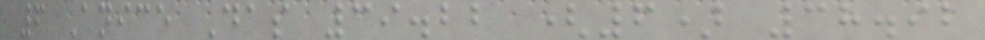6 Anice Das 39.22 (6) 38.92
